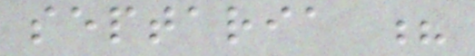septaria ?
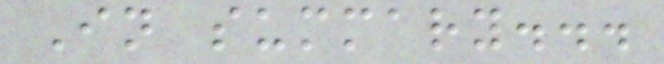In summary...
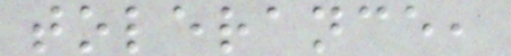tolerance,
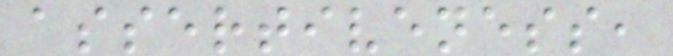assertiveness,
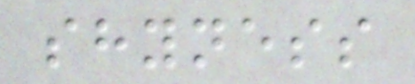shyness
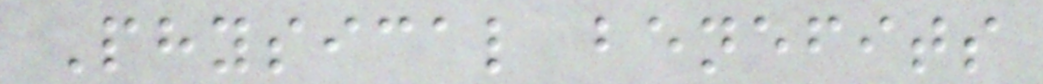Physical benefits
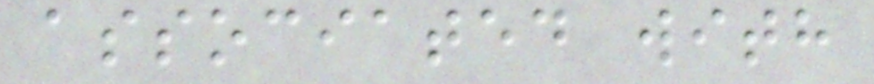associated with
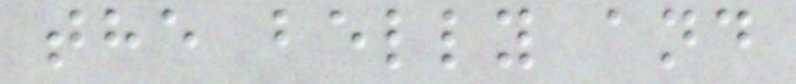the belly and
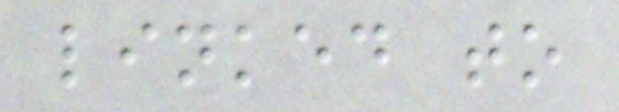linked to
